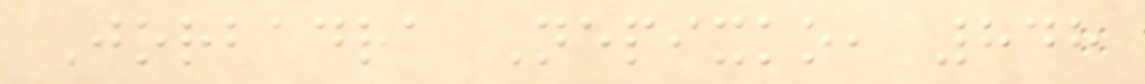Jorbadra Nepixko, 848
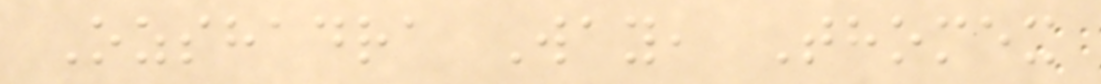Ozshadra Way, Thomex
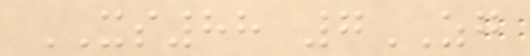XS88 7ZG
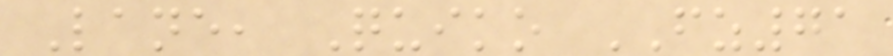Lane, Quiko FZ71
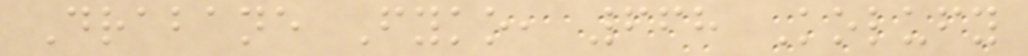Drabane Fyko, 668 Kolufy
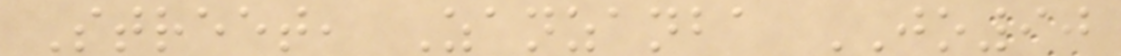Street, Zanzanba JO90
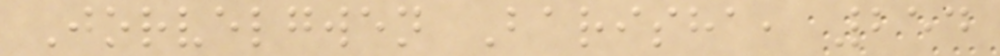Jorvelgwen Barisha, 254
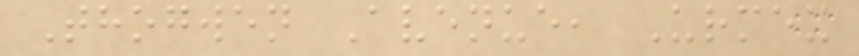Thogwen Avenue, Urmex
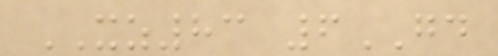XZ83 6GD
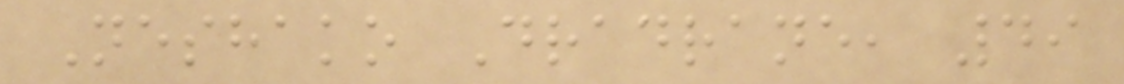Neshako Dradrane, 49
